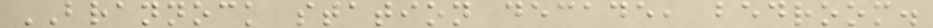BRANNOCK station decade, bedroom.
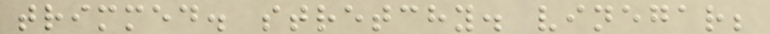trimmed. stretchy. vinegar;
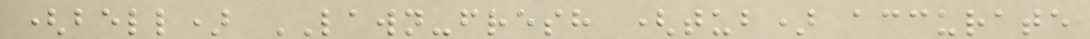(bell) LAWN-fresh (tub) accurate
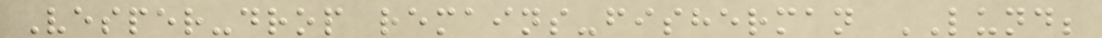Vesper-drop remains-fisherman LUND;
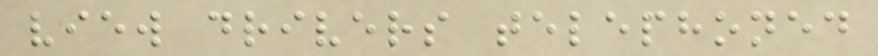view drivers telephoned
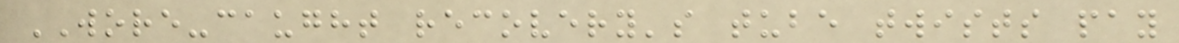WORE-caught recovery's tube twists pay
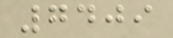7409
